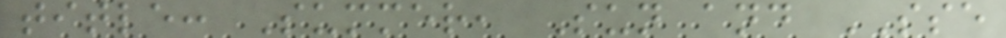title: Summer, Sun and SSE
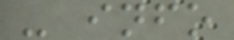- info
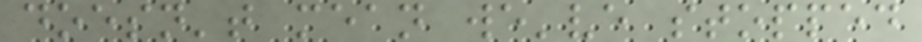doesn't mean we've stopped
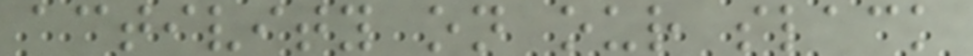activity on our slack
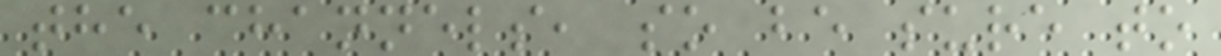the channels, so be sure to
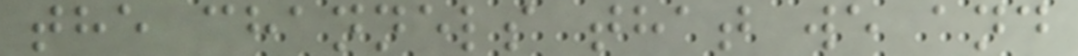the channels that we and
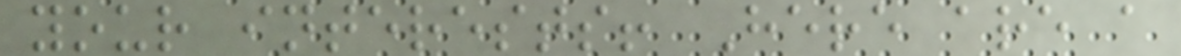your interests! Here are a
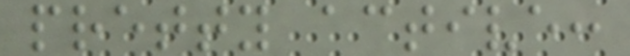pretty active:
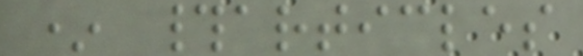* #articles
